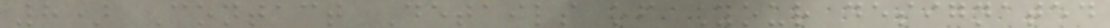8) Contact Details of Your designated
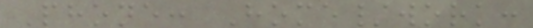Phone: Home/work:
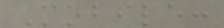Mobile:
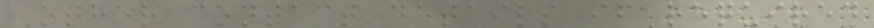Other contact details if required
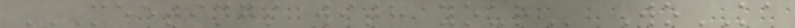MEETINGS WITH YOUR WoKA
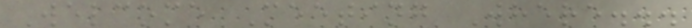Welcome Meeting Where...
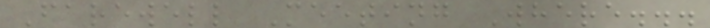Farewell Meeting Where...
